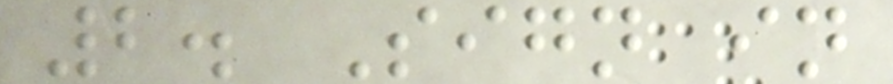2. Sign in
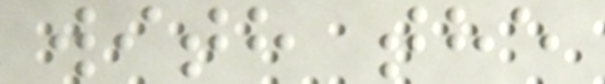with the
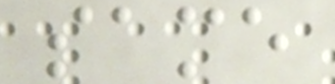same
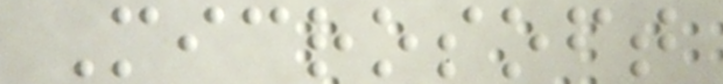Microsoft
